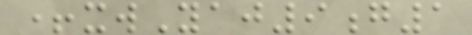+xwYaj9g1
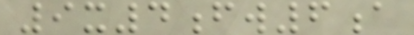9x4fw6a
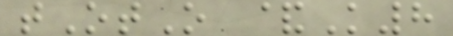tOtO &K8
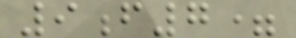9f7=
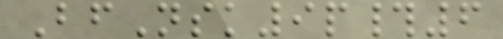BfNsk9p#6
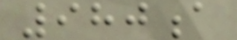980a
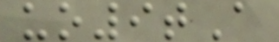uo9tA
